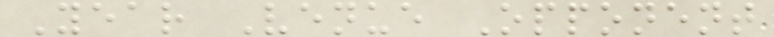Year Venue Opponent
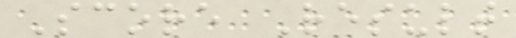Score Result
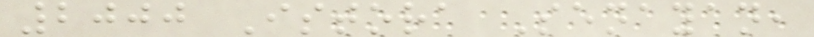2000 Istora Senayan,
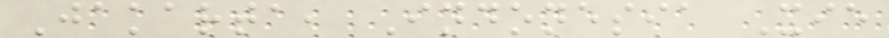Jakarta, Indonesia Xie
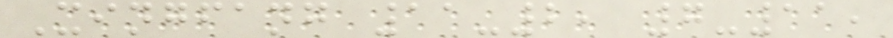Xingfang 11-2, 7-11,
